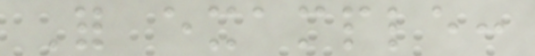For example:
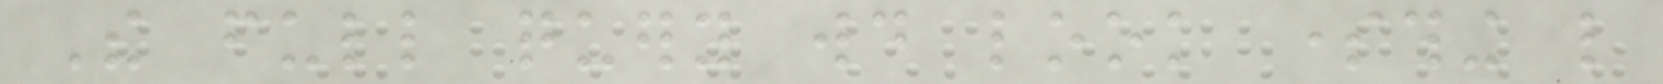The full query would look something like
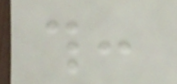this:
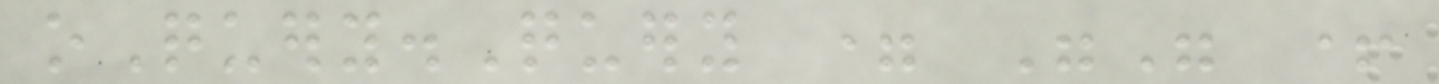oQuery.Query = "" +
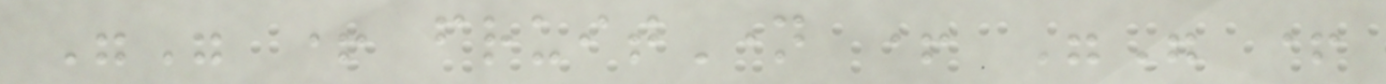"" + fruitName + "" +
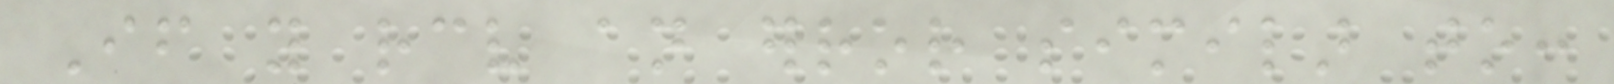If you receive an error similar to:
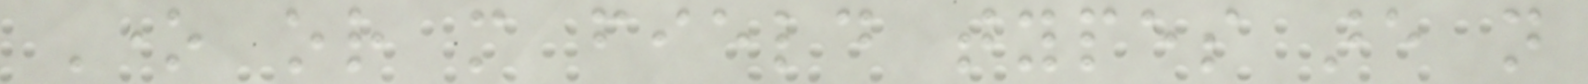One or more field types are not
